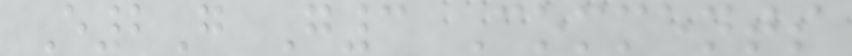E2G G3 Comments
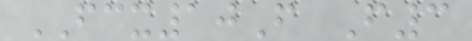FCX10F F3
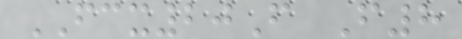FCX20F F8
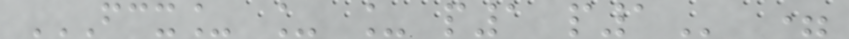FCX_ _ _ P1 P1 =
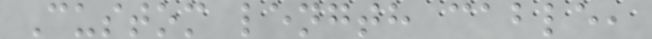Custom length cable,
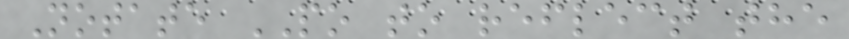Notate PO to reflect the
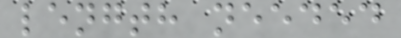length needed
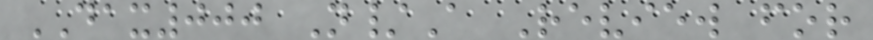DAX000 N/A Review for
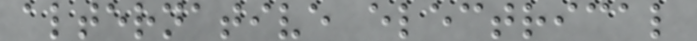alternative electrical
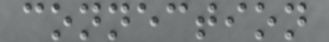connection
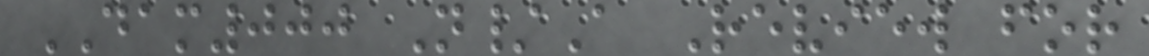DAM000 N/A Review for
